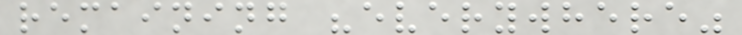remaining "everywhere"
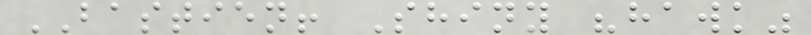BASTIEN! Shiny "hawk"
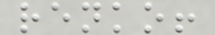renko!
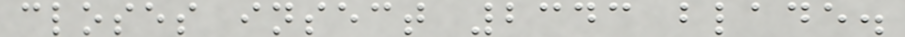closes insect 2343 blade.
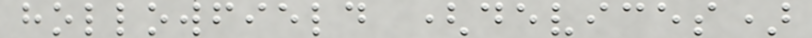hollowfield (devices)
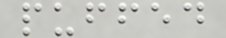puffed
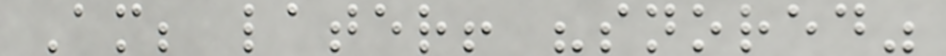Am; later! "snored"
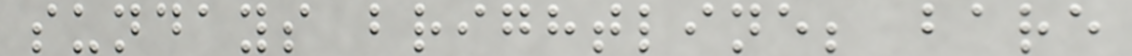sundays brightline; bare
